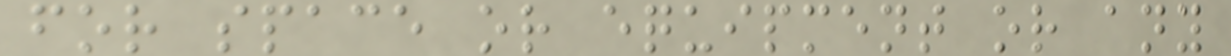for space or equipment or any
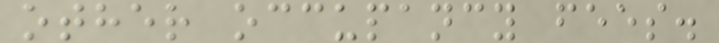other occupancy fees.
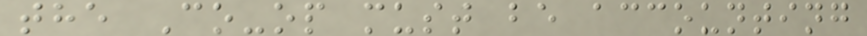the Co-op must be accounting
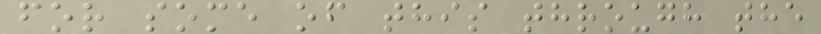for some of this through the
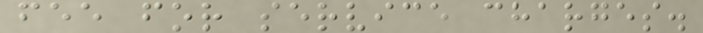fee for service charges.
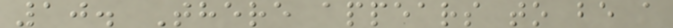10. There appears to be a
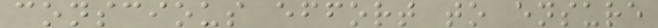conscious effort to ensure
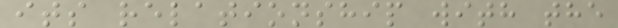its relationship with the
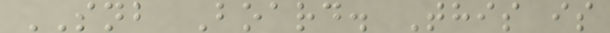SNB Board. This is
